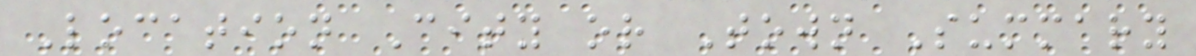Location City or Town Summary
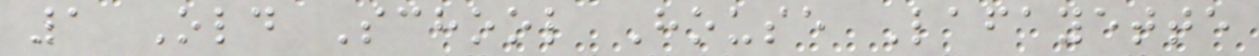1 Old School House Lafayette
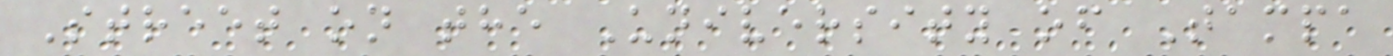Street on the University of Tampa
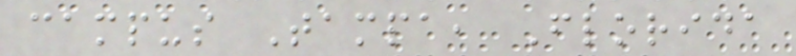campus Tampa, Florida
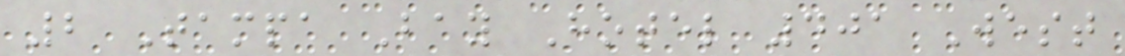2 Tampa Bay Hotel 401 West
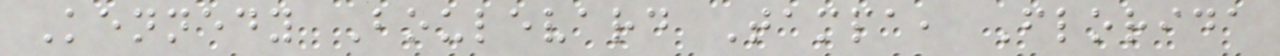Kennedy Boulevard Tampa, Florida
